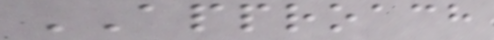APPROACH
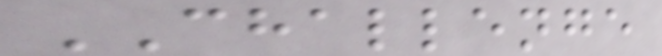CHALLENGE
